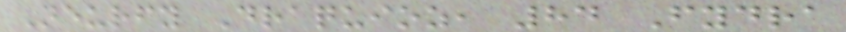Neurfy Draquioz, 84 Fydra
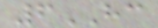6HC
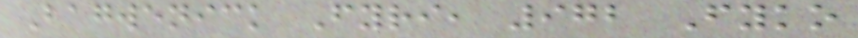Bagwenick Fyri, 972 Fyko
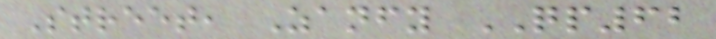Street, Zanfy QP62
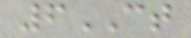6CT
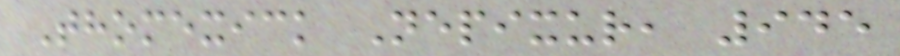Thomexick Nepixur, 945
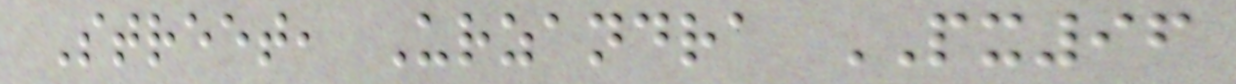Street, Urzandra PX96
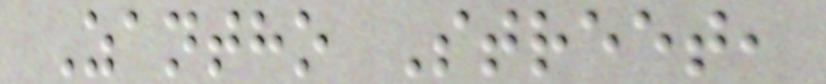Zantho Street,
